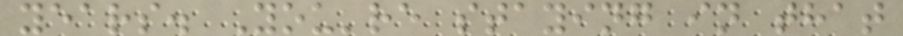years. You're staying in that
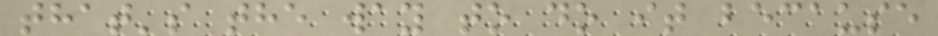that's the way to do it because
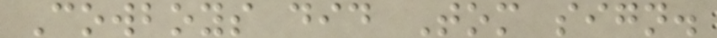Cowboys did Tom sign.
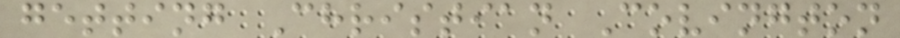getting Christian Covington
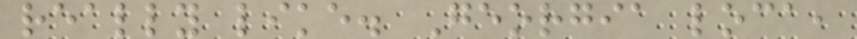really like. Georgia loca,
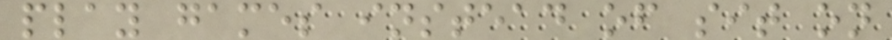play games instead of sit on
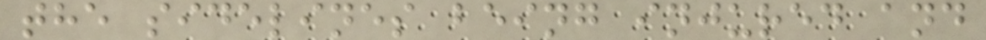the sidelines being injured and
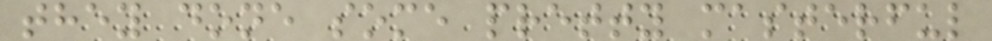they done some pretty masterful
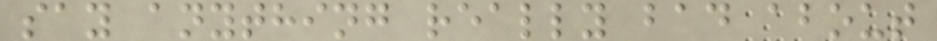say anything really bad about
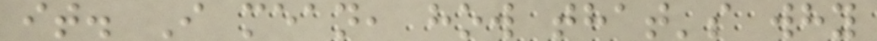it. I mean, how that's why
